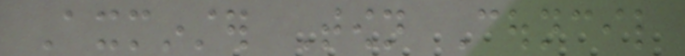Axminster Town Council
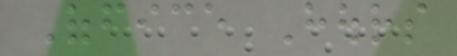Office Hours
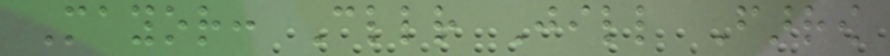Mayor: Cllr Jill Farrow
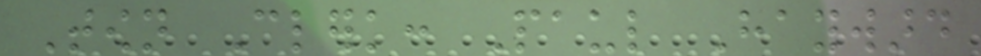Town Clerk: Paul Hayward
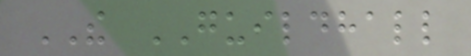THE GUILDHALL
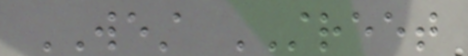WEST STREET
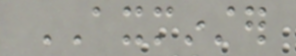AXMINSTER
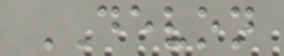DEVON
